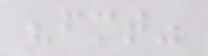"fmt"
